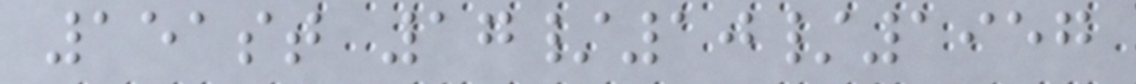151st 17/10/1957
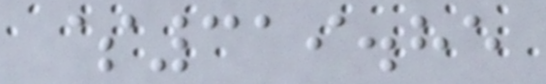$319.85
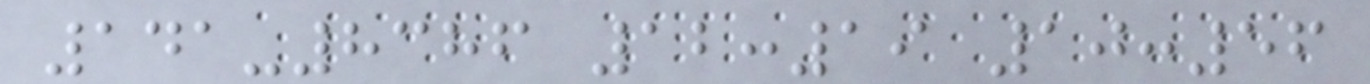141-8386 12:19 10:56
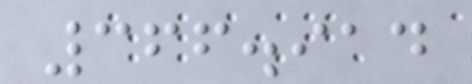366.914
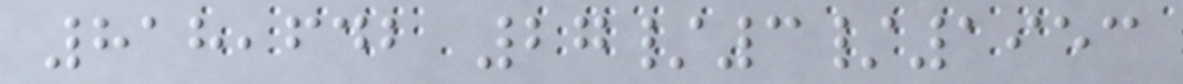818,642 27/3/1953
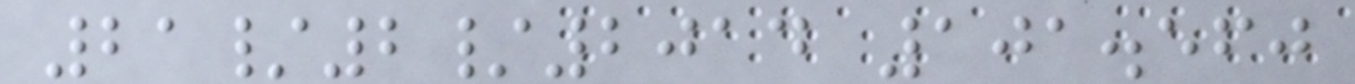21/2/2014 101.560
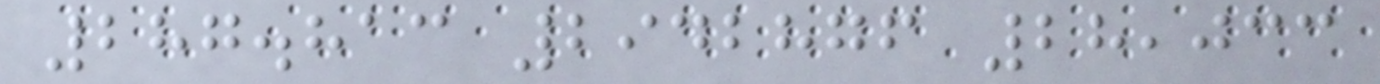287.813 2942876 28,033
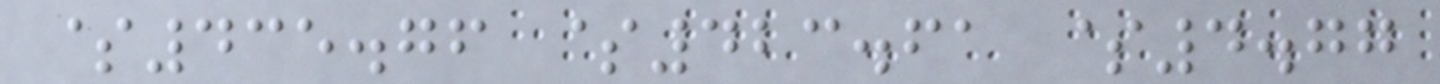$435.76 $423.61 $4.77
